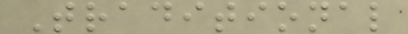Traditional
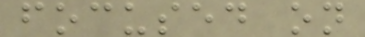focused on
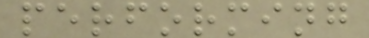performing
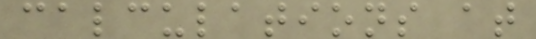calculations at
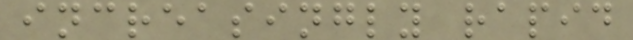increasingly rapid
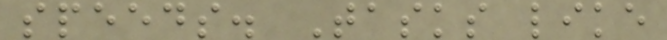speeds. Tasks like
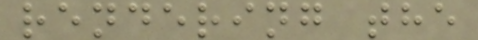rendering the
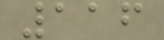116
